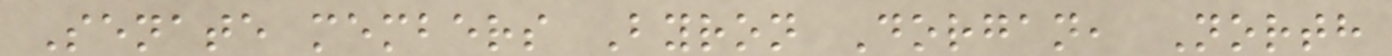Senate members Byron Dorgan, North
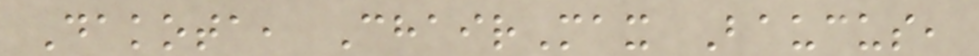Dakota, ChairMax Baucus,
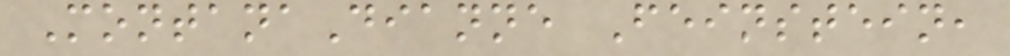MontanaDianne Feinstein,
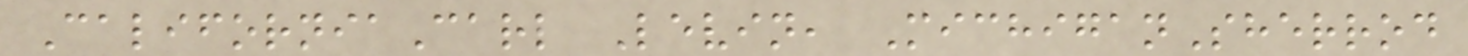CaliforniaCarl Levin, MichiganSherrod
